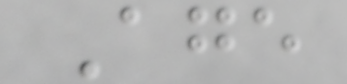Age
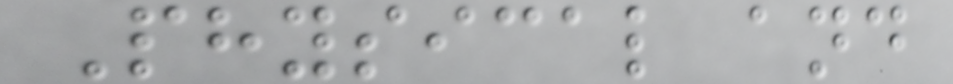Physical and
